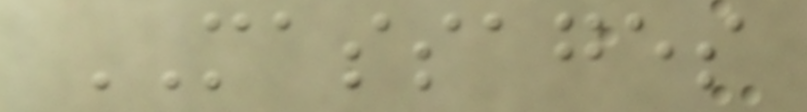MASSAGES
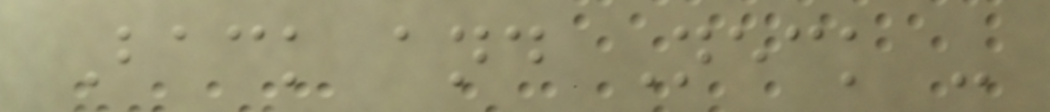Back and Neck -
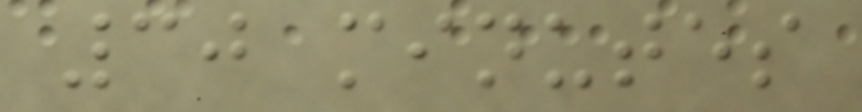30 minutes
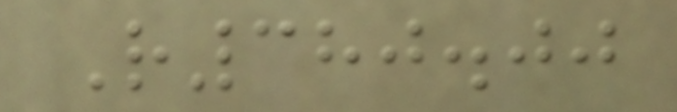R380.00
